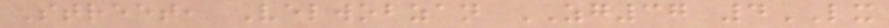Street, Velwobzan ZG37 4LX
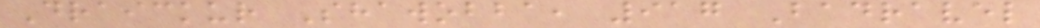Draickur Shawobba, 917 Badravel
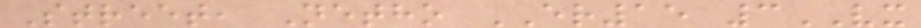Street, Netho ER15 3VX
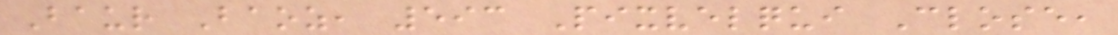Baur Baoz, 593 Pixvelqui Close,
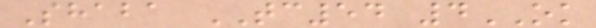Shaba TC54 4OK
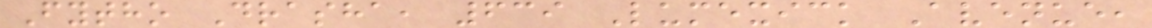Fytho Drasha, 639 Lumexick Avenue,
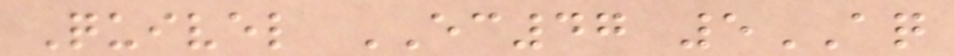Quivel EC47 5AQ
